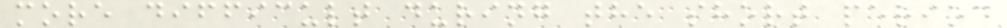more difficult during the short period
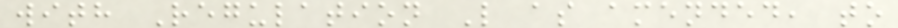with Regulation L as amended, to
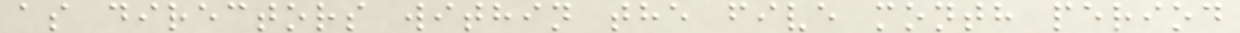as directors within the five month period
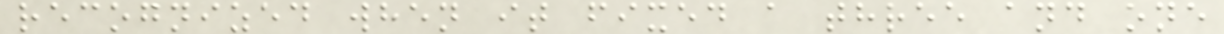recognized when it fixed a three and one
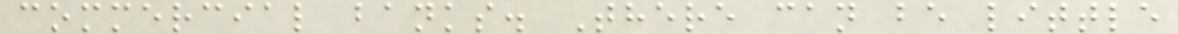commercial banks. There can be little
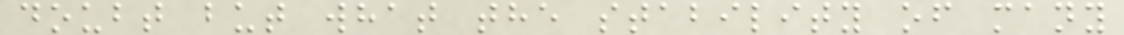doubt but what the stability of many
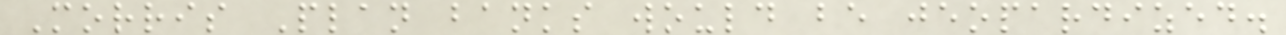Morris Plan banks would be jeopardized.
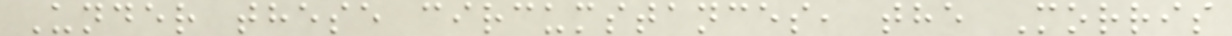Under these circumstances, the Morris
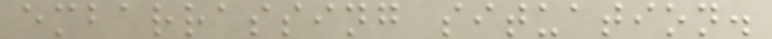embarrassing situation.
